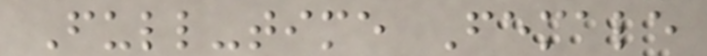Full-time Female
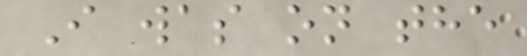I was on the
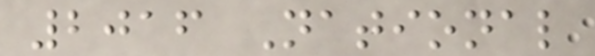2016 National
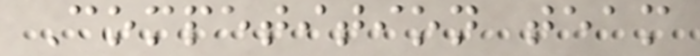Competition team
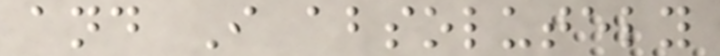and I absolutely
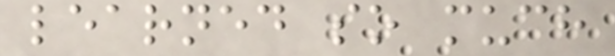learned so much
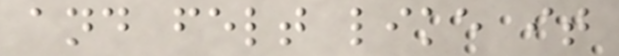and felt like it
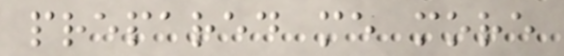prepared me more
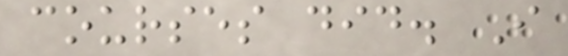courses did. I
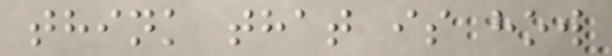think that is how
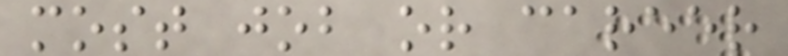most job or career
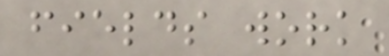fields work
